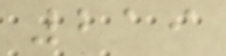219
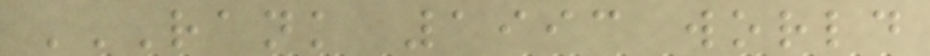RANK 1993 WORLD
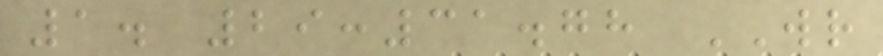1. 29:31.78 WR
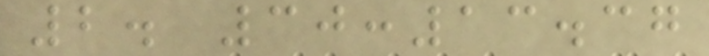2. 30:13.37
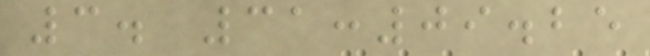3. 31:09.25
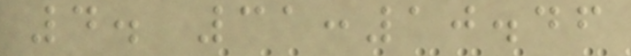4. 31:10.46
